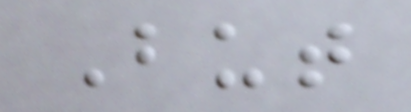But
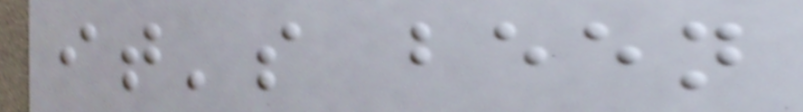it's been
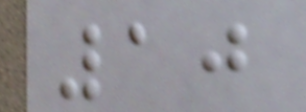10
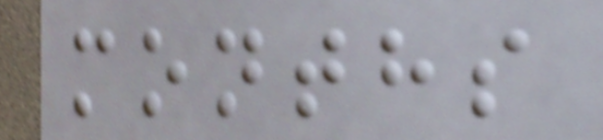months
